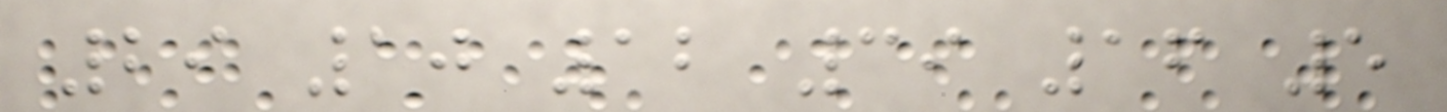29 10 12 39 16 5
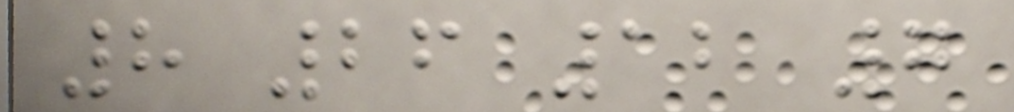8 26 12 7
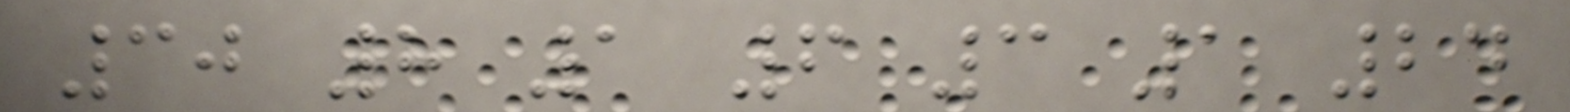30 8 1 6 3 1 24
